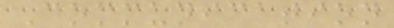Communication
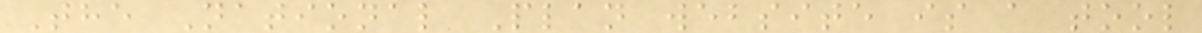The National Plan website is a tool
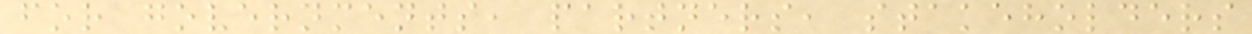for governments, partners, stakeholders
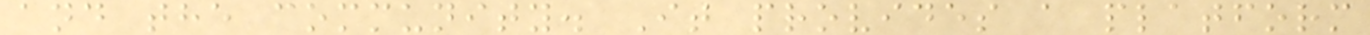and the community. It provides a platform
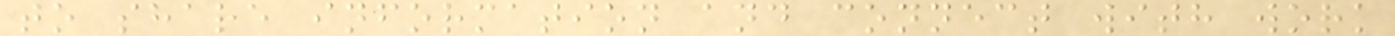to share information and connect with work
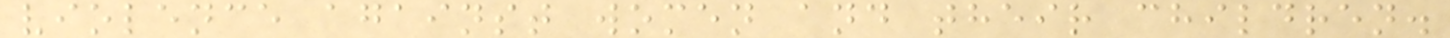violence against women and their children.
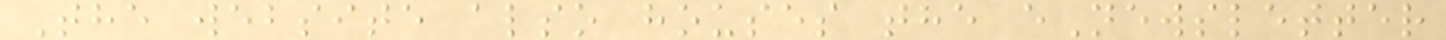The website also houses the eNewsletter
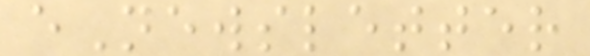eNewsletter
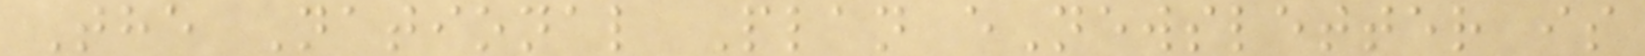The National Plan eNewsletter is
